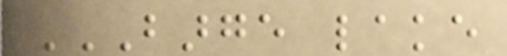BARGE LAKE
